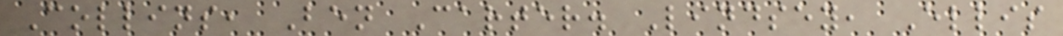Collins, Ben Carter. Lindsey, Ellis
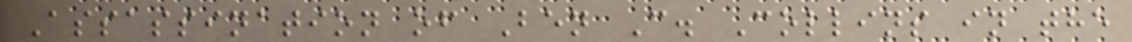Assassination of Ben C. Collins in the
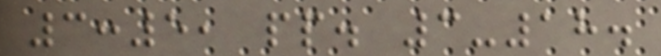3:5, pp. 3-18.
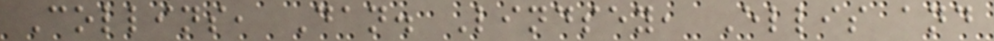Collins, Dan. Lindsey, Ellis and
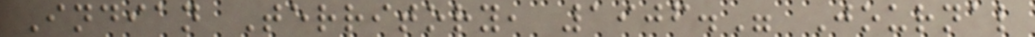Indian Territory, 1906." Journal
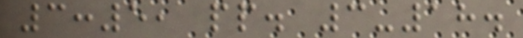3:5, pp. 3-18.
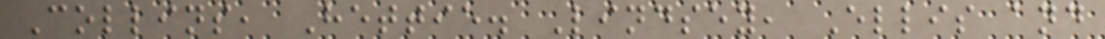Collins, Hettie. Lindsey, Ellis and
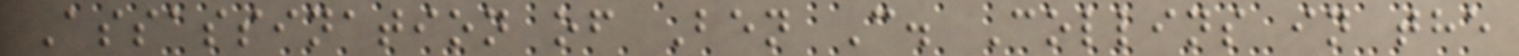Assassination of Ben C. Collins in the
